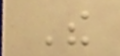The
